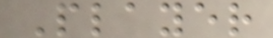Player
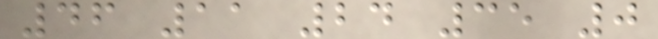46 11 24 35 0
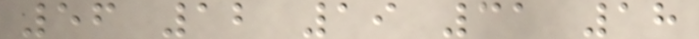56 12 19 31 18
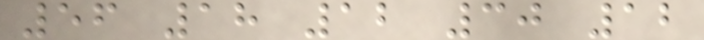56 18 12 30 12
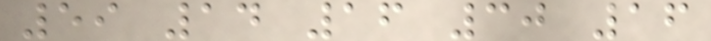59 14 16 30 16
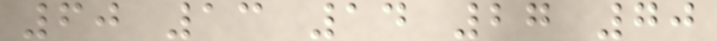60 13 14 27 70
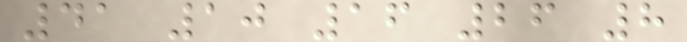41 10 16 26 8
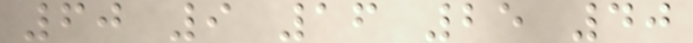60 9 16 25 40
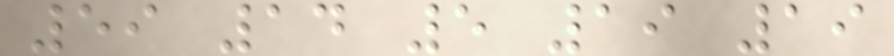59 14 5 19 19
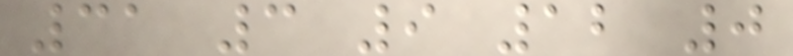31 3 9 12 0
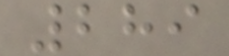289
